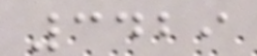3429
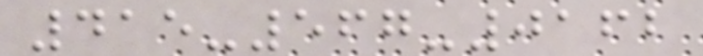415-567-0162
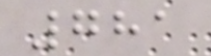781
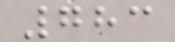783
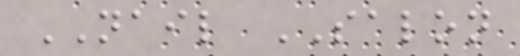NAIL SALON
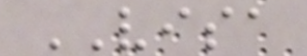VISA
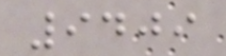9409
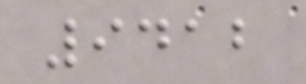9412
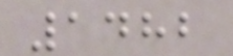1482
